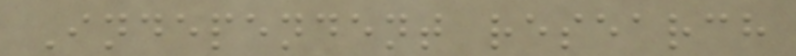Independent research
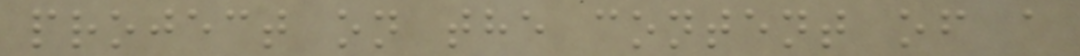project on the content of a
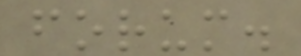forum.
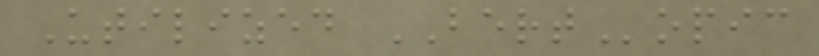Utilized BERTopic
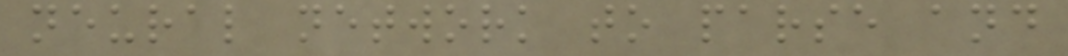neural network to parse and
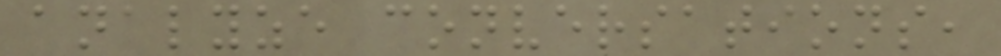analyze conversations,
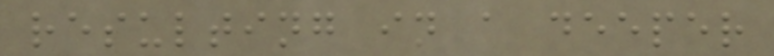resulting in a deeper
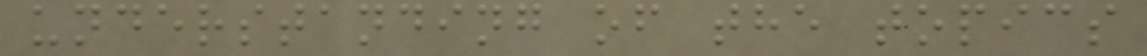understanding of the topics
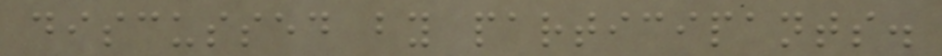discussed by participants.
